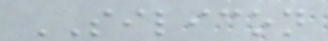SILICON
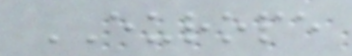EUROPE
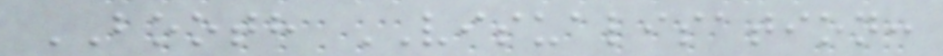BOOTH VISUALISATION:
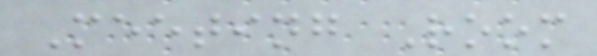Meeting Room
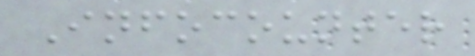Infocounter
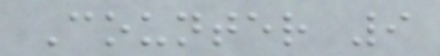Counter 9
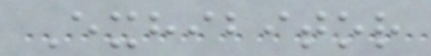Exhibitor
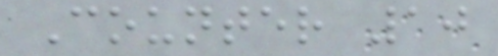Counter 10
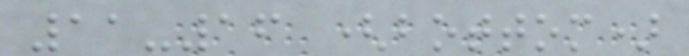11-16 (bottom)
